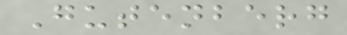Gutenberg
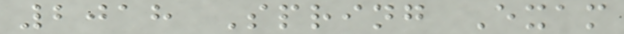2018 Spring Exam
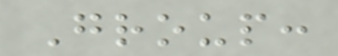Group:
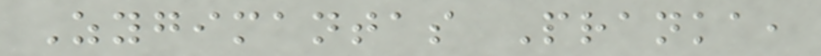Zygimantas Pranka,
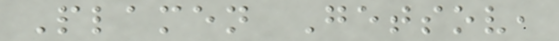Plamen Getsov,
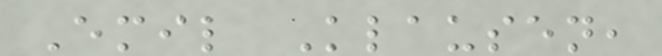Emil Klausen,
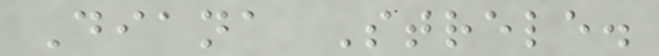Diana Strele.
